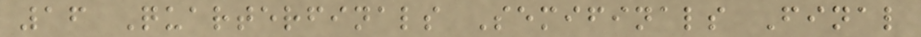16 Quarterfinals Semifinals Final
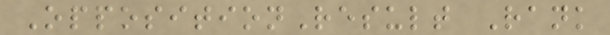OppositionResult Rank
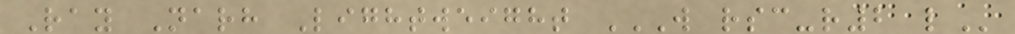Ray Narh Lightweight W RSC-R2 L
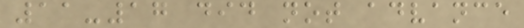11-17 did not advance
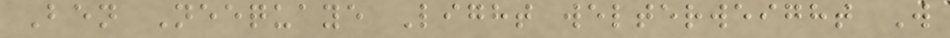Ben Neequaye Light welterweight W
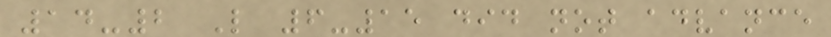14-2 L 6-15 did not advance
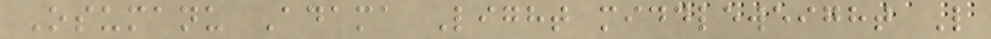Osumanu Adama Light middleweight L
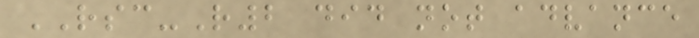RSC-R2 did not advance
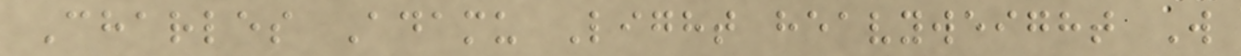Charles Adamu Light heavyweight W
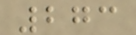273
